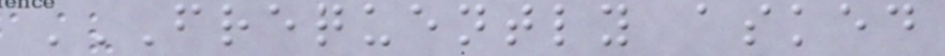FREQUENTLY ASKED
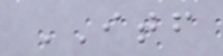ITF
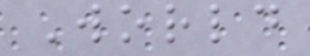World
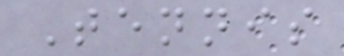Tennis
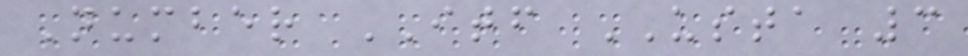Number ITF USTA 3
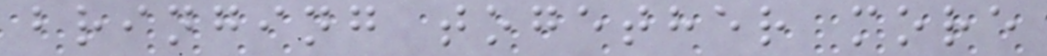bringing together more
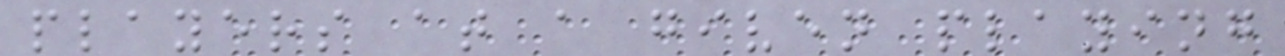players at a given playing
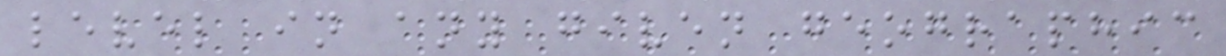level in any given geographic
